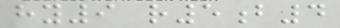hy9 r5b4
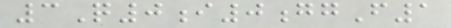3Q0i0ggF1
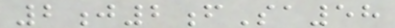2j2fSa58
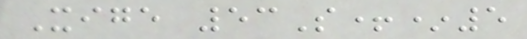Xige 53S+*5
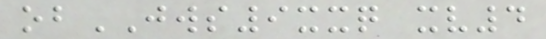obJWS9xxq xv4
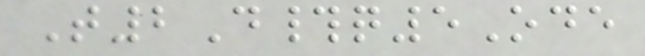T2D#q5Ode
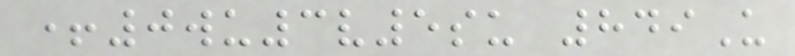+0wu3v5su 849U
